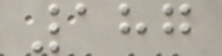187
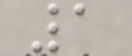1
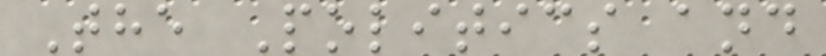The Politics and
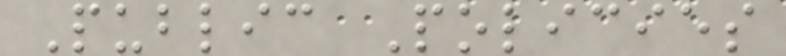Public Policies
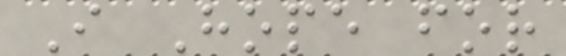I Hope for
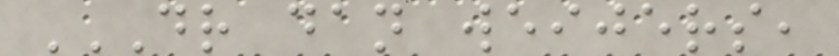DR DAN WEIJERS,
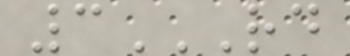3RD
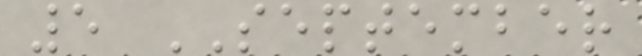5 SEPTEMBER
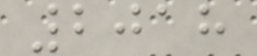2018
